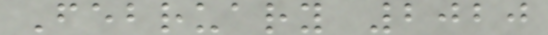February 2020
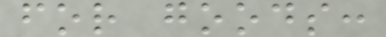for goods:
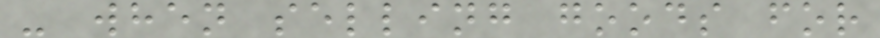- when selling goods for
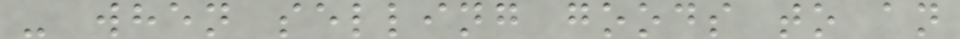- when selling goods to an
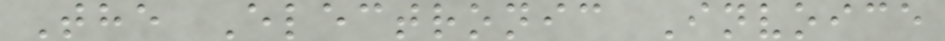The Electronic Invoice
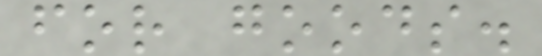for goods.
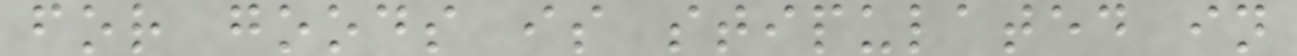for goods is stipulated in
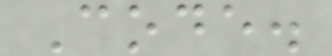Code.
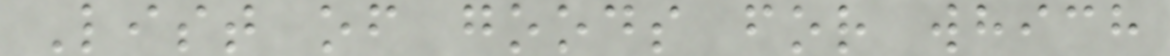List of goods for which
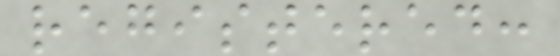registered:
